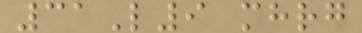31L9 mhrg
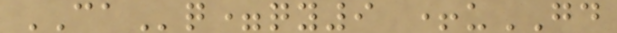CAq=qy9 +uGD
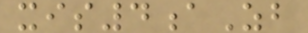xis4aZb
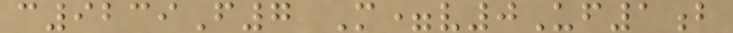c9239F7 M=v0Uf1b
